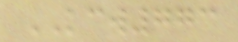KCW773
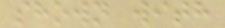shown with
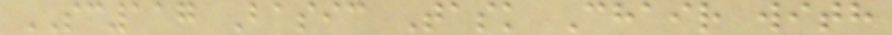SC117 Basic Task Chair with
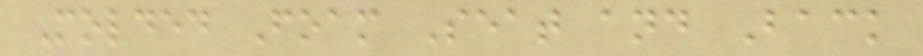Molded Foam Seat and Back
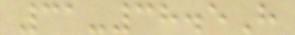31-38.5H
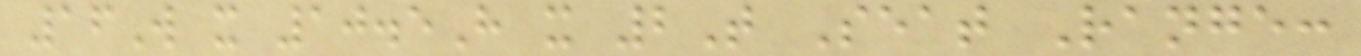16W x 10.5H x 2T Seat Range:
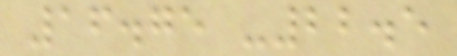16.75 -22.5
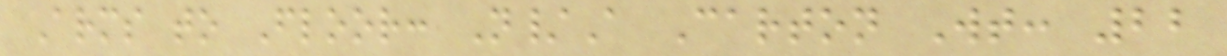Arms to Floor: N/A Carton Wt: 22
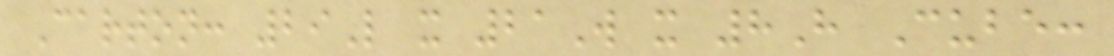Carton: 29L x 21W x 8H Cube:
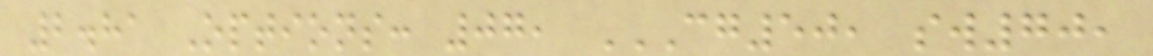2.81 Options: 07, CG50, SW70,
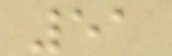51
